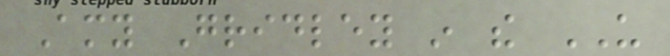Amy Gridley in the US
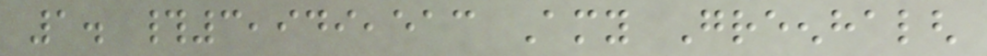1. #3,949,513 Amy Greenhalgh
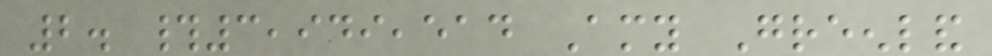2. #3,949,514 Amy Greenland
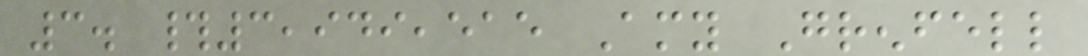3. #3,949,515 Amy Grenfell
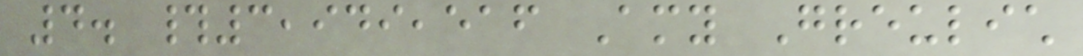4. #3,949,516 Amy Greulich
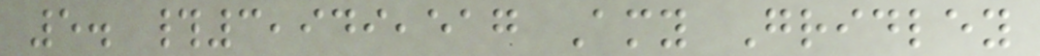5. #3,949,517 Amy Gridley
